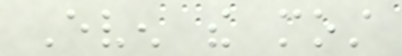Even the most
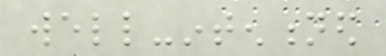well-intentioned
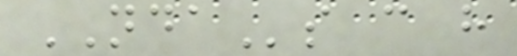NDAs can have
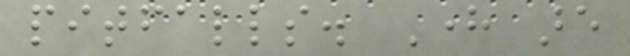pitfalls. Here are
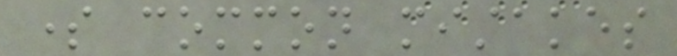some common mistakes
